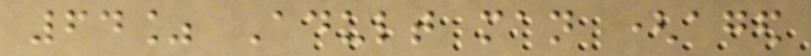64% Adult man (aged
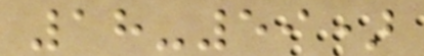18-59)
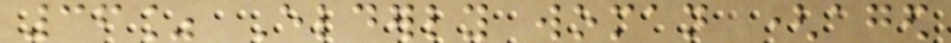36% Elderly woman (aged
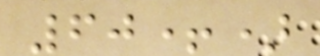60+)
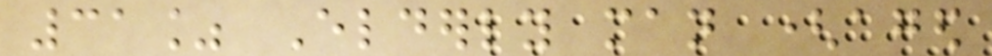31% Elderly man (aged
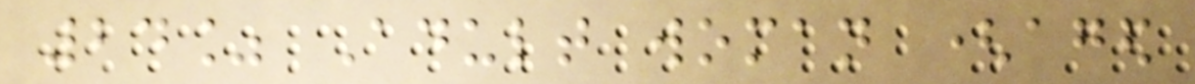24% Adult woman (aged
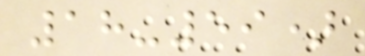18-59)
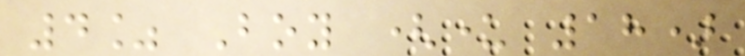4% Boy (under 18)
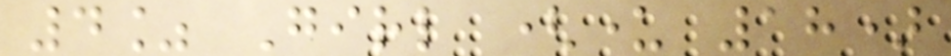4% Girl (under 18)
